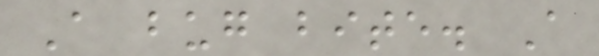A bug bite. A
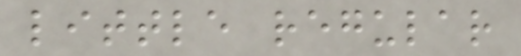little regular
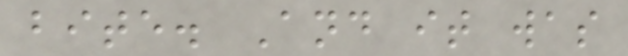bite. And it was
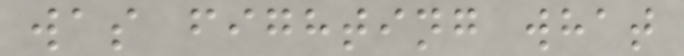was fighting what
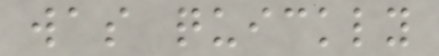was quickly
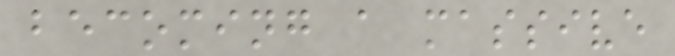becoming a massive
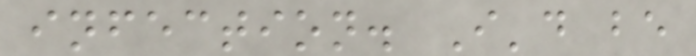infection. I'd be
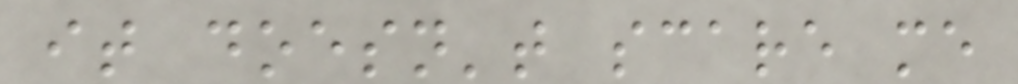it doesn't scare me
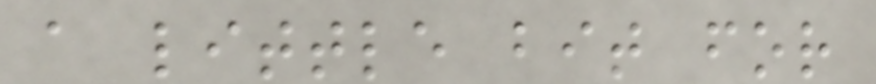a little bit for
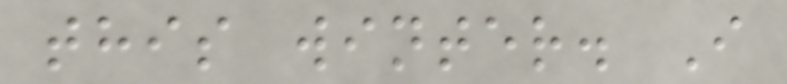this winter. I
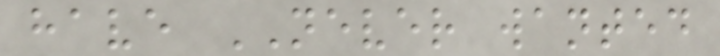have NEVER wanted
